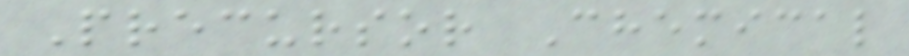Precursor Chemical
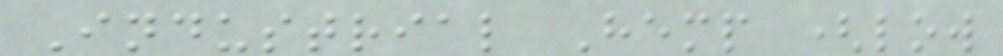Industrial Hemp (low
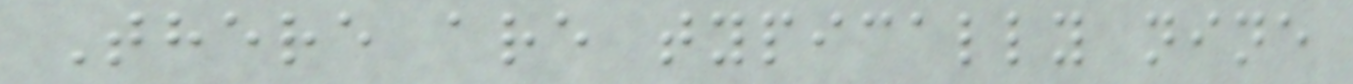There are typically nine
